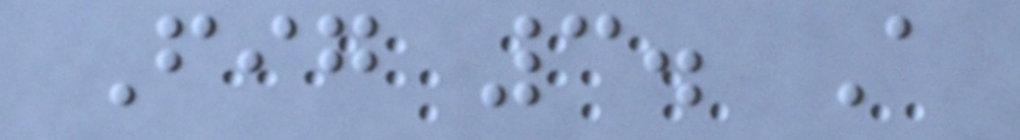Fig 3. A
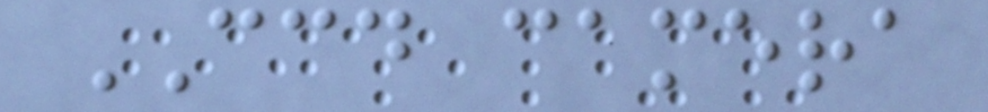CCD camera
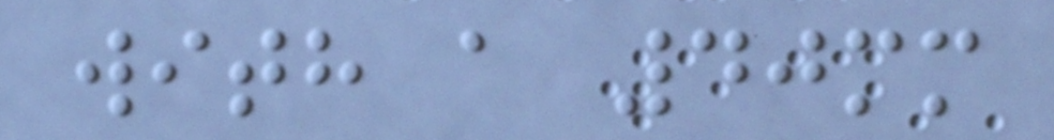with a 40mm
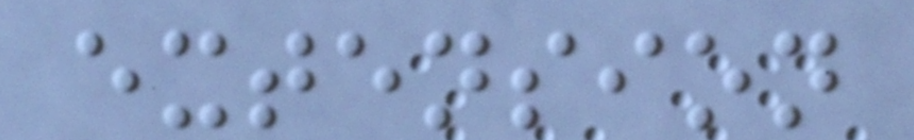extension
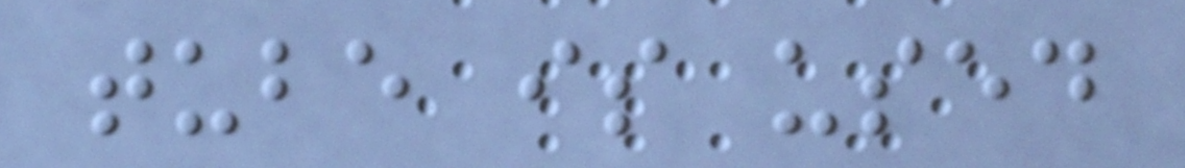tube is used
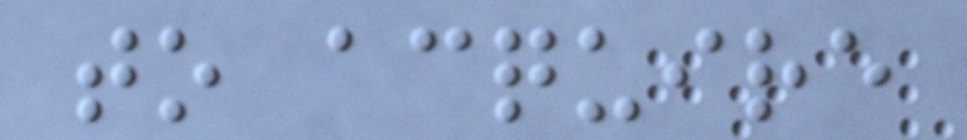to acquire
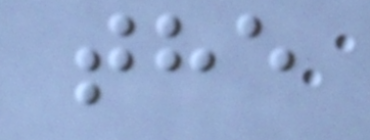the
